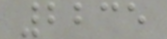2235
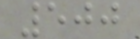500
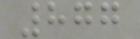877
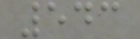543
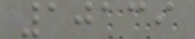10139
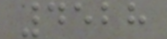4528
